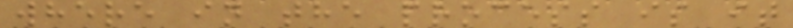where in the process is it
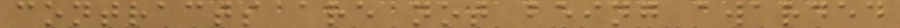contracts are not being awarded
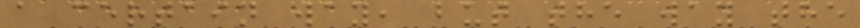a certain way, but the way the
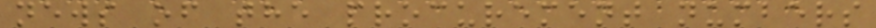news of the procurement numbers
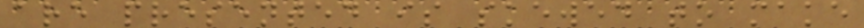are presented is skewed to make
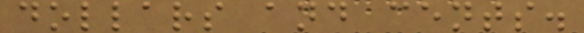dollars and cents.
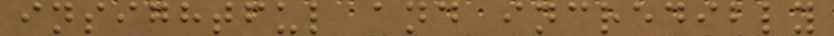insightful and incredibly
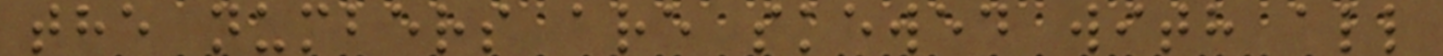the numbers are skewed with all
